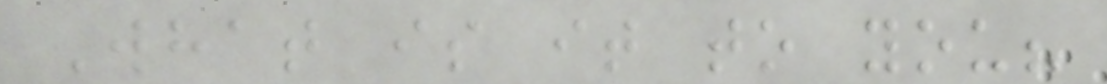What is it to you?
